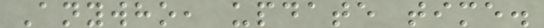Anywho, update time.
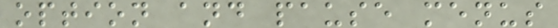option and pause menus
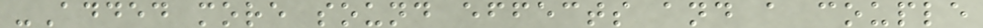-Added more sound effects and a couple
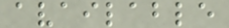available
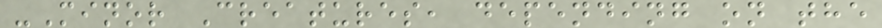-Minor Creatures, depending on the
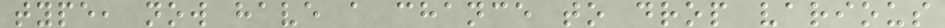type, now have a chance to drop various
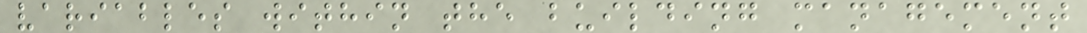variables within the building management
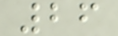26
